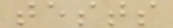tests
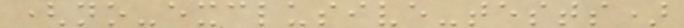(no-exclusive-tests)
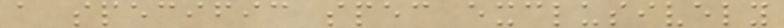a specific spec exclusively
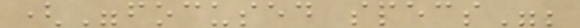("focused specs";
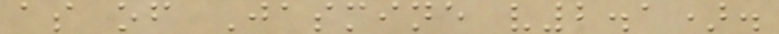as of Jasmine v2.1).
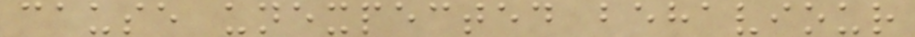cause unexpected behaviour
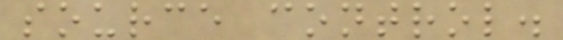source control.
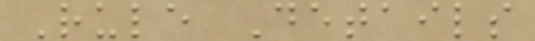Rule Details
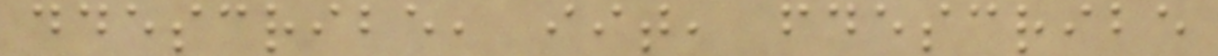ddescribe, iit, fdescribe
